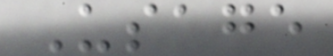Usage
